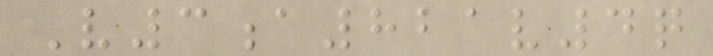V3a821v4q
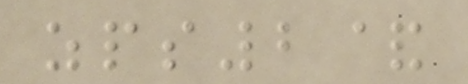zps2&
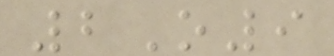2O9
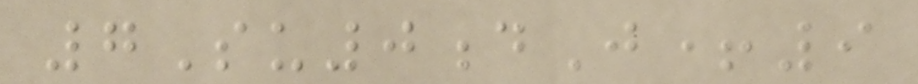7Su0dJ+9
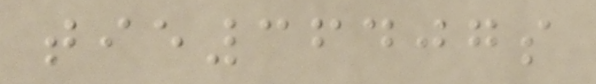tie36407s
